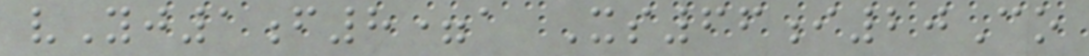vYj1f8=a Xs66i20Co
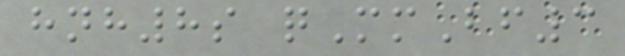hnh8s qMmBf3
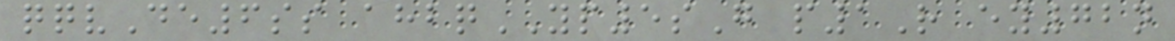qqvDe6ss ahbqYP5sG p1R ey72n
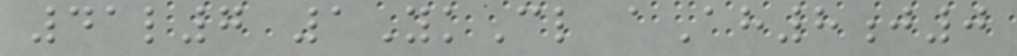41l7 1YkCl aAh8j0
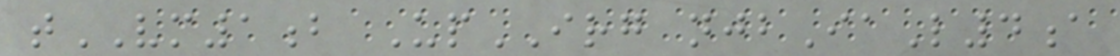tVM1b UpIRG njbIaL4a
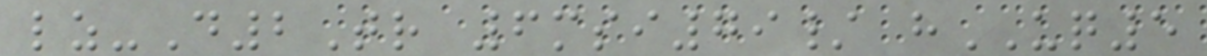lz-D2Tr 6msi79/ hUQ5
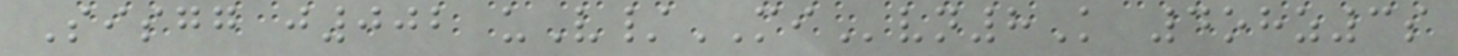Sisgg j002 uV/MIvn8K 4ohz3s
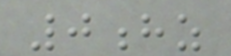0hz
